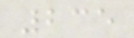235
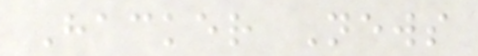Hacker News
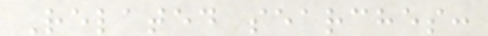Related searches:
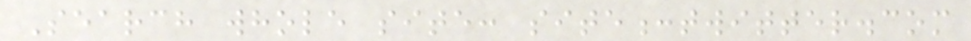Search whole site: site:twitter.com
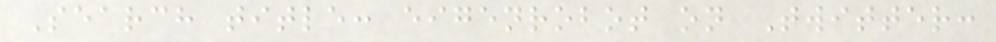Search title: eigenrobot on Twitter:
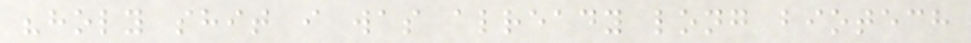"holy shit i was already long biotech
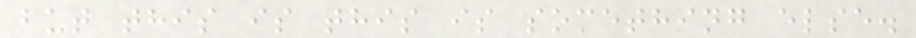but this is this is something else.
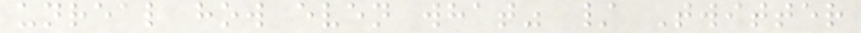unreal how even what" / Twitter
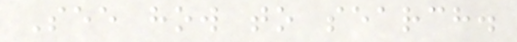See how to search.
